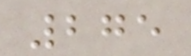275
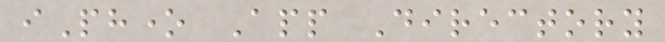iPhone App Directory
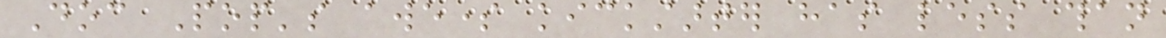Doc Pop's awesome kickstarter has less than
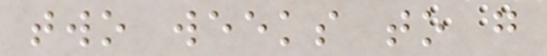two weeks to go
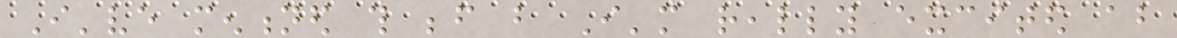I've mentioned this before but I'm really excited about
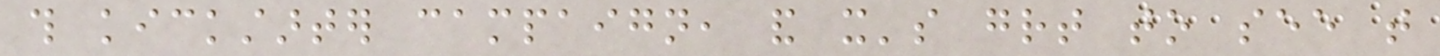this kickstarter campaign, and it's great to see that
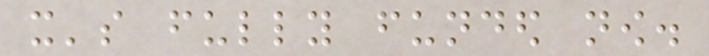it's fully funded now.
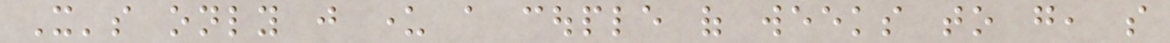It's only just under a couple of weeks to go, so
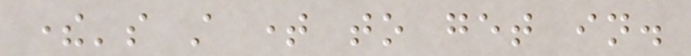there's still time to get in.
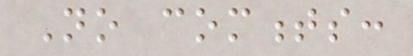No comments:
